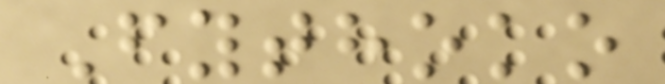Fythoko
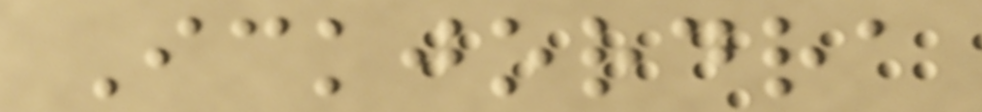Ickjordra
